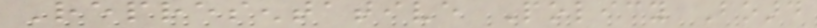Representative Policy Board
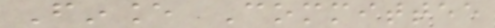Finance Committee
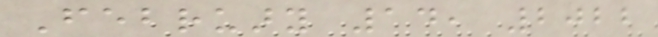February 14, 2022
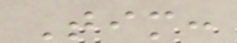Tim:
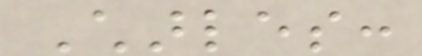Charles:
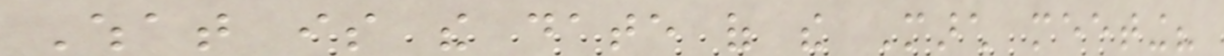What is the date of the March meeting?
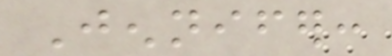Jennifer:
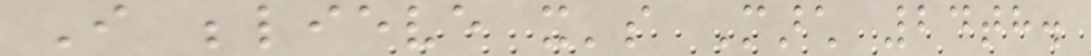I believe it's March 24th.
